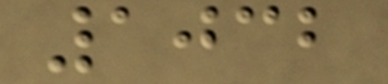1032
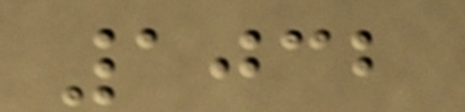1032
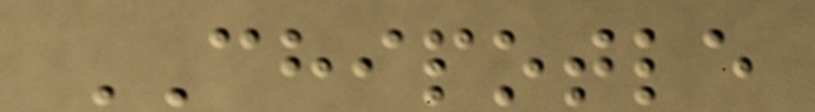CHIPOTLE
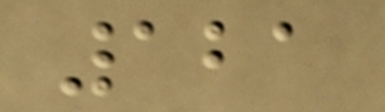121
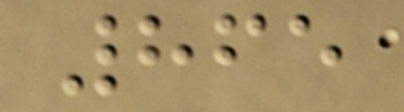865
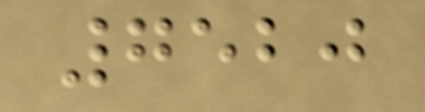7520
